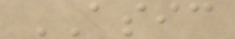ASIC
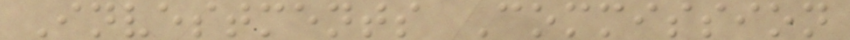Investments Commission
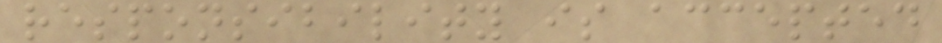responsibility is accepted
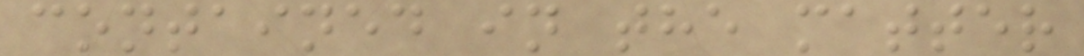contained in the matter
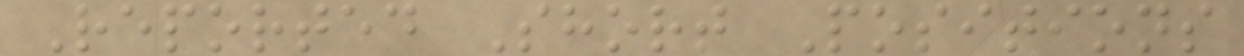Reported Short Positions
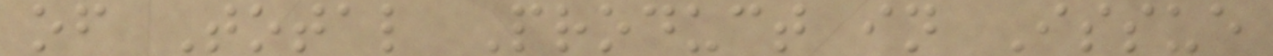of Total Product in Issue
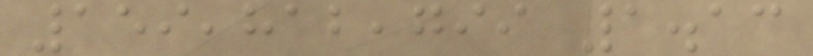159,812,799 1.13
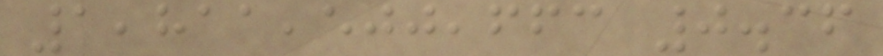1,811,500,663 0.36
